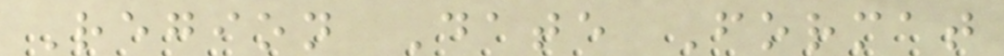Region Date Format
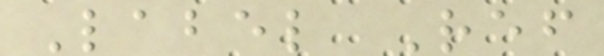Label Ref
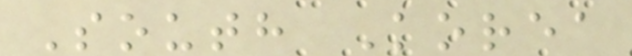South Korea
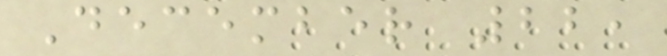December 22,
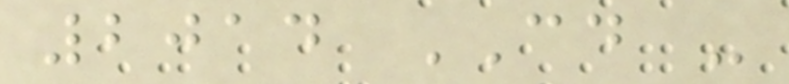2014 CD -
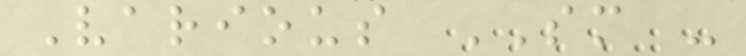Various SM -
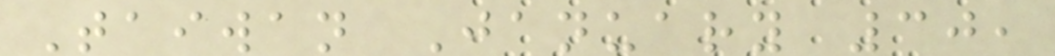Taiwan January 30,
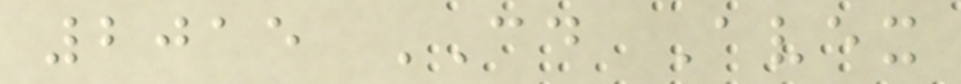2015 CD Avex
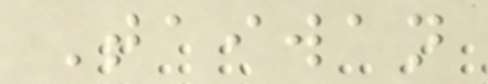Taiwan
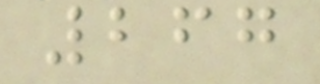267
